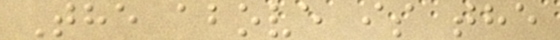The above is the
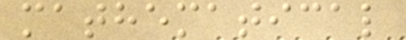mathematical
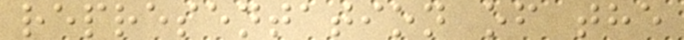representation of the
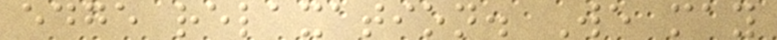edge relaxation. We may
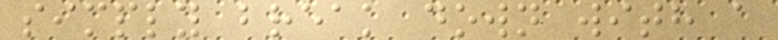simply break down with a
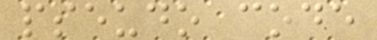pseudo code
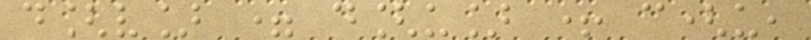d[v] = d[u] + c(u,
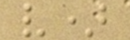v)
